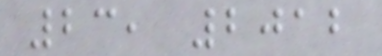23, 2012
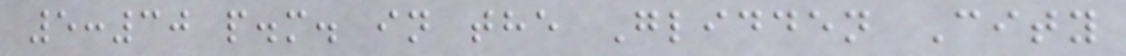5:30 p.m. in the Glidden City
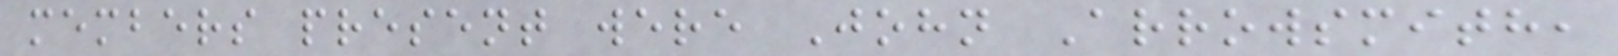members present were John Arrowsmith,
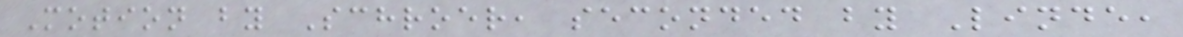Motion by Schroer, seconded by Linde,
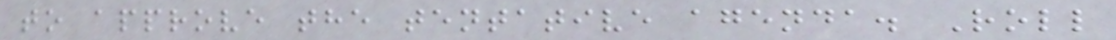to approve the tentative agenda. Roll
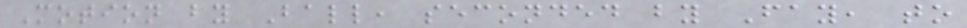Motion by Ball, seconded by Fay, to
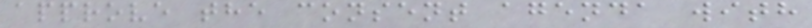approve the consent agenda with
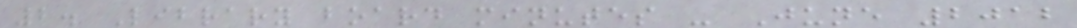2. Library board minutes - June 2012
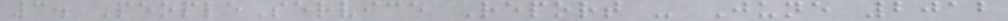3. PeopleService Report - June 2012
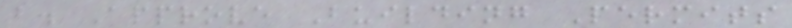b. Approve Building Permits
